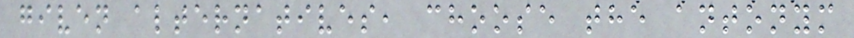given alternatives, choose the antonym
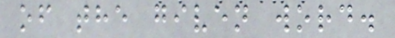of the given word.
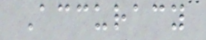Accuracy
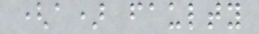(a) faulty
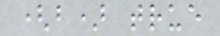(b) true
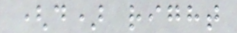(d) right
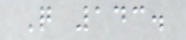Q 143.
